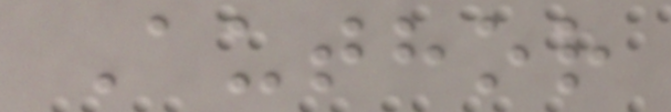Author
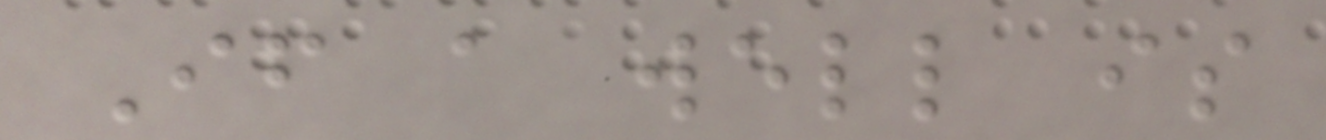If a well is
